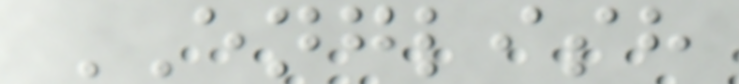ENGLISH
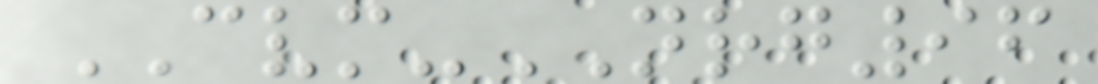CVM-NRG96
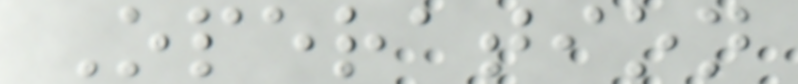Operation
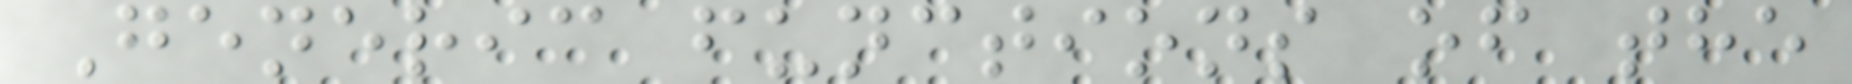Generic functions of the
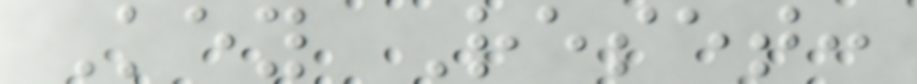Key Reset:
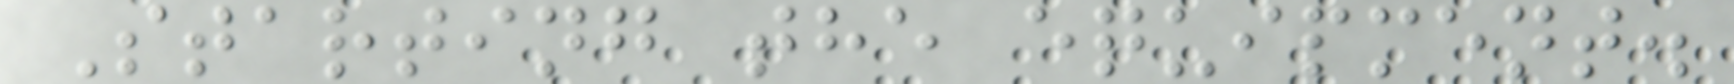Starting the equipment.
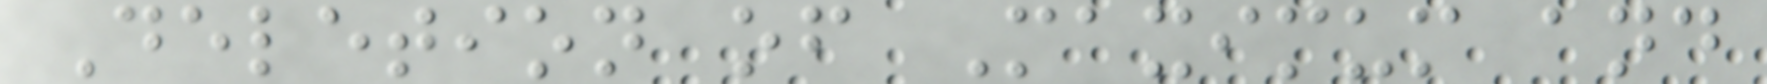Deletion of Maximum and
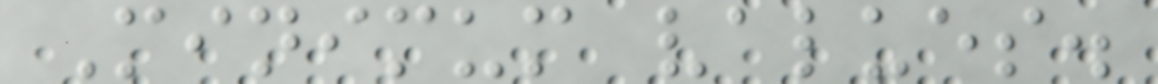Minimum values.
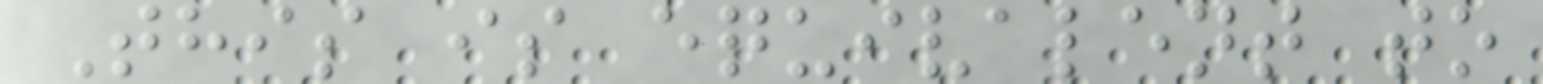This is equivalent to
